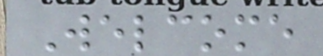Welcome
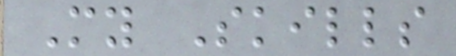My Skills
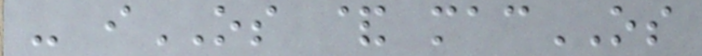- iOS & macOS
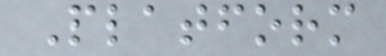Platform
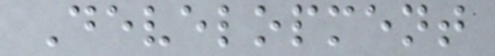Development
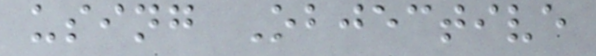using Objective
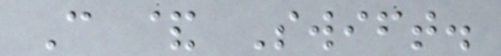C & Swift.
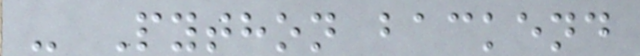- Python backend
